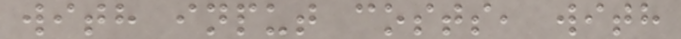with input costs, with
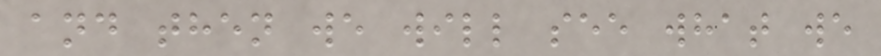and then we will see what we
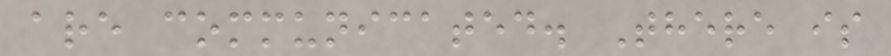are communicated. There is
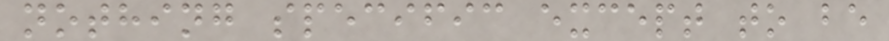nothing specific except to be
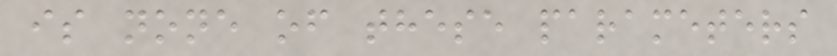is none of these parameters
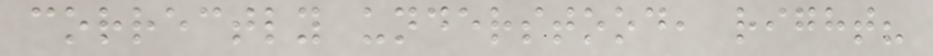correctly understood, right?
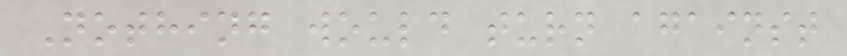Nothing would turn against
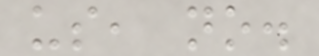us, no.
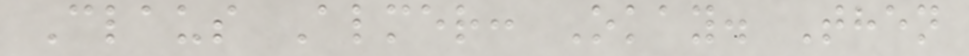Claus Almer: Okay. Then
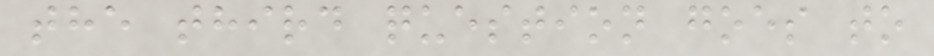the third question goes to
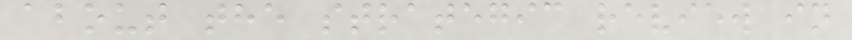about the strategic review in
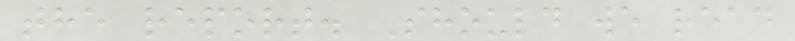the report. Should we read
